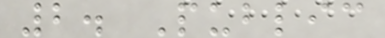2. Public
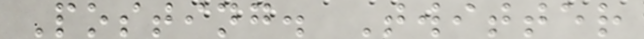Posting. Twitter
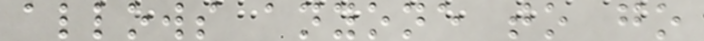allows anyone to go
